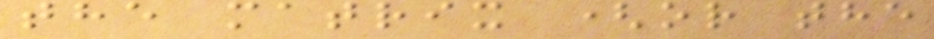the matrix (or the
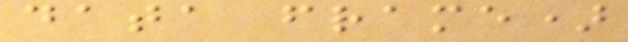data frame)
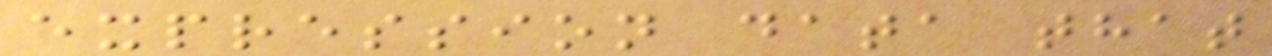expression data that
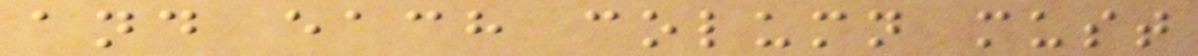and each column must
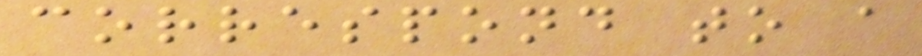correspond to a
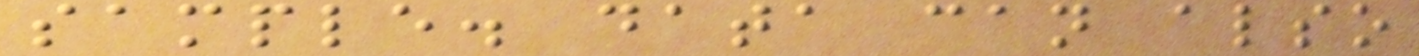sample. data can also
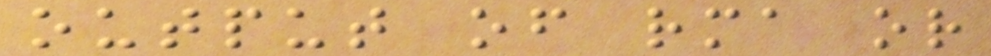output of rma or
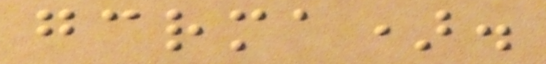gcrma).
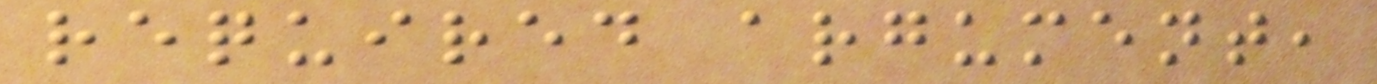required argument,
